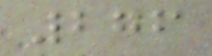276
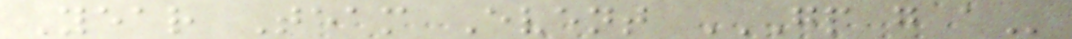Year Team Event GP G A
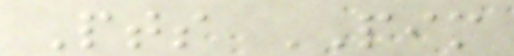Pts PIM
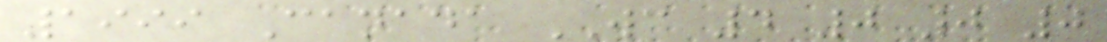1999 Canada WC 4 0 0 0
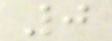0
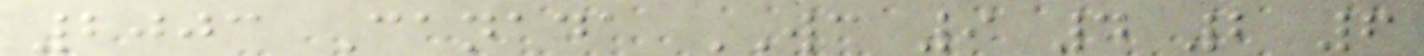2003 Canada WC 9 4 2 6
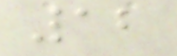12
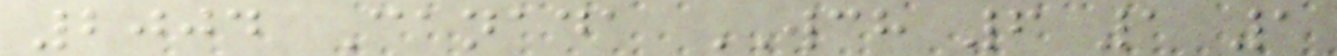2004 Canada WCH 6 1 1
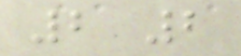2 2
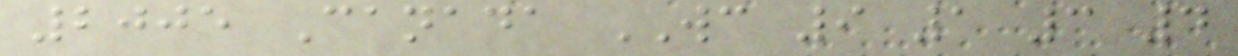2005 Canada WC 9 1 3 4
